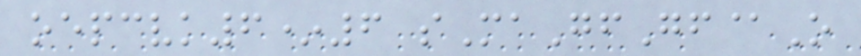oepcvk6*6 sMaGfGf@O
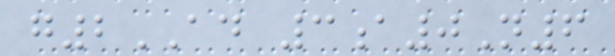g2AD 3a0N6
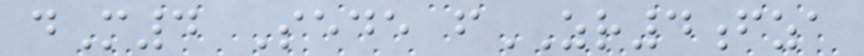dM4 Sede fZR4fza
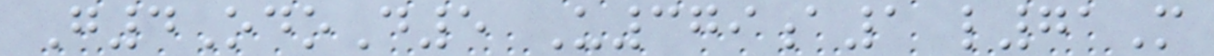G4OdoD5 U379a1 l71M
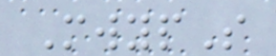MwypS
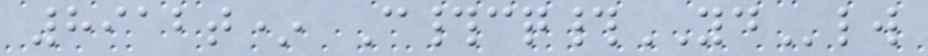8912t* C#cq#YDlw
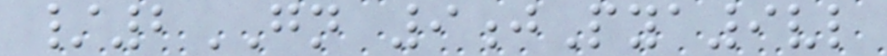/2GN 9jPya9vl
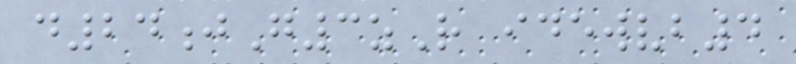d24jG3zR idewvb4
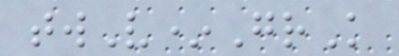twV*GrK
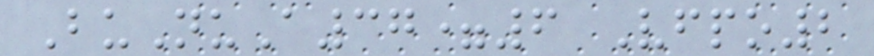BuNuA37=6 Vfpo2
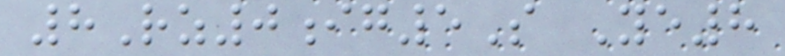8Rz0ig5S Ye8
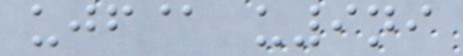ujf@ u9ni
